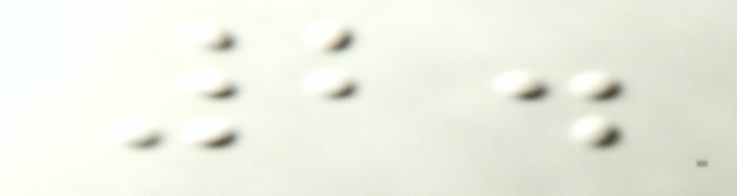2.
